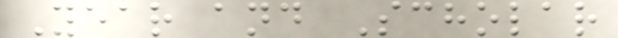Year and Scholar
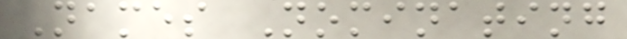Names Nominating
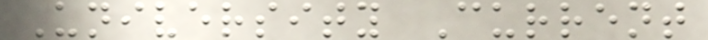University Current
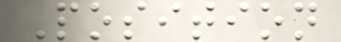Position
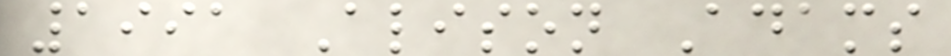1991 Alison Adams
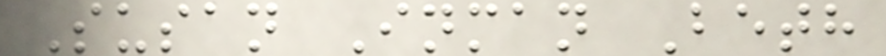Susan Inman Beth
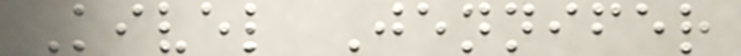Kivel Jennifer
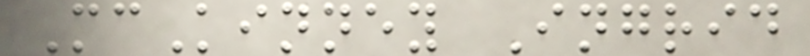McKinney Ingrid
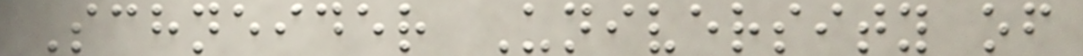Schneider University of
